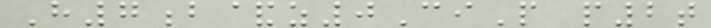H7b&z0CiP p2t
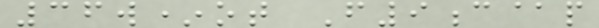36w*ot F9c@p
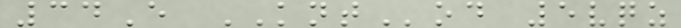34E KNTod 5vqz
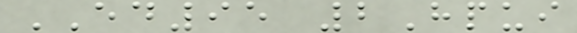ED95 2Hpui
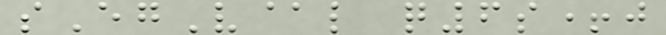sEgV@l q6s+j
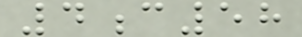4c58
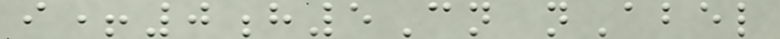i+0h5Cn nAbel
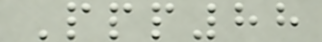Ppp88
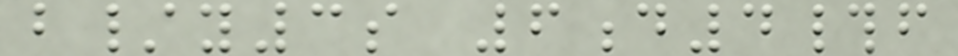b/y3s 6d4#f
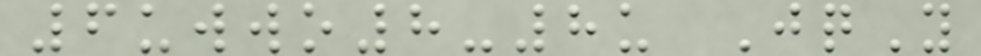6uwwo8-8u JqY
